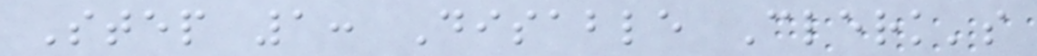Step 1: Disable Clerk's
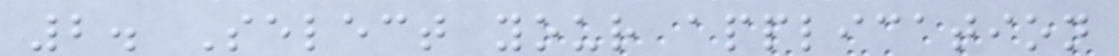2. Select your application
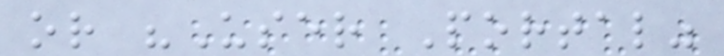or "User Portal"
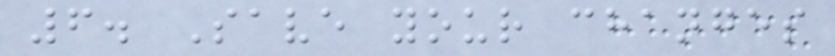6. Save your changes
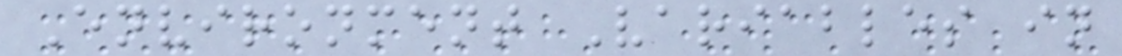Environment Variables in
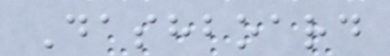Dashboard
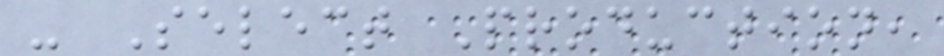- Select Production,
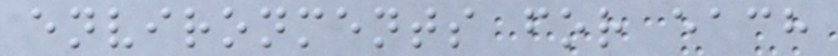environments for each
